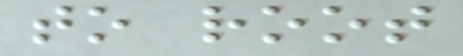to root
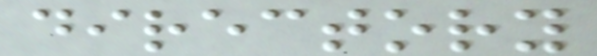directory
